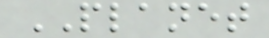PLANET
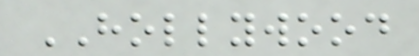HOLLYWOOD
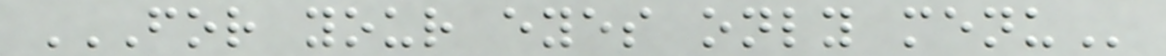FOR YOUR EYES ONLY MENU
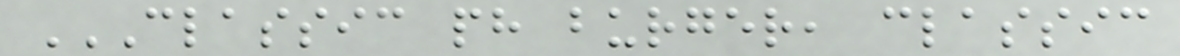CLASSIC PH BURGER, CLASSIC
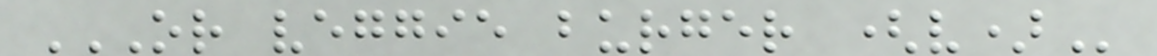OR VEGGIE BURGER (V)
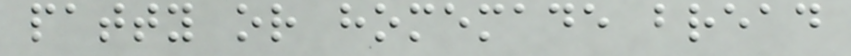patty or homemade bread
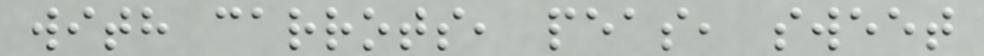with carrots, peas, sweet
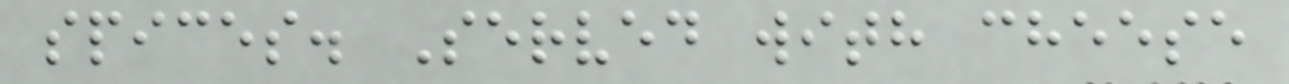spices. Served with cheese
